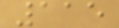115
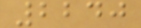2240
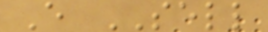E SELL
